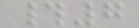#7
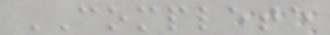COMPLETE
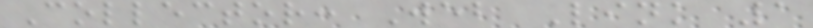Collector: Web Link 1
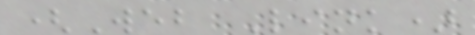(Web Link)
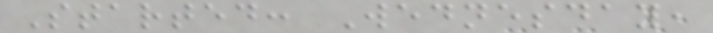Started: Wednesday,
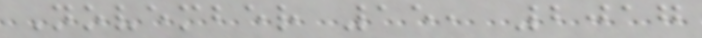November 15, 2017
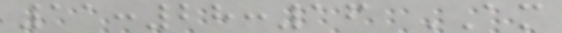11:28:16 AM
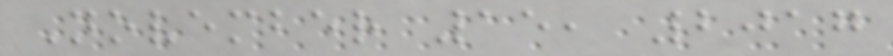November 15, 2017
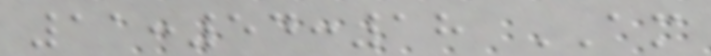11:54:18 AM
